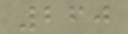260
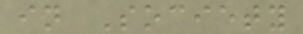in Society
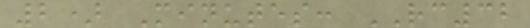2) Minutes: RC32
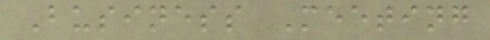Business Meeting
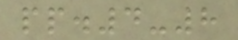pp.4-8
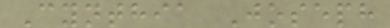Cynthia Joseph
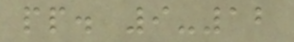pp. 9-12
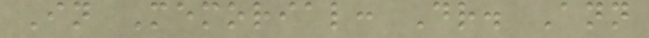In Memorial: Dr. Ann
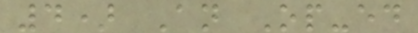4) An Op-ed
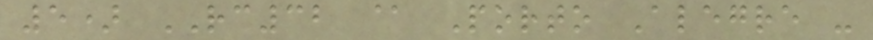5) RC32 @ Porto Alegre -
